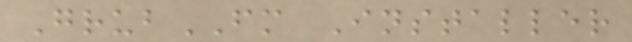GrubFM Installer
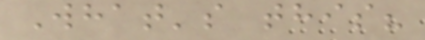What's this?
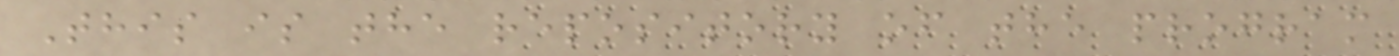This is the repository of the program
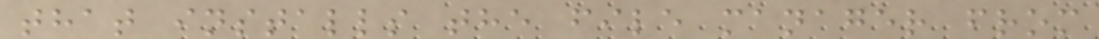that installs the file manager from
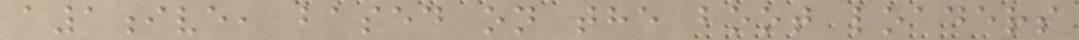a1ive, based on the boot loaders
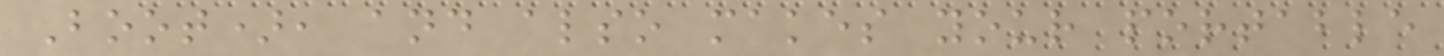Boot), and also makes your portable
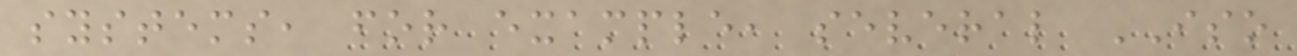systems, for example, several ISO
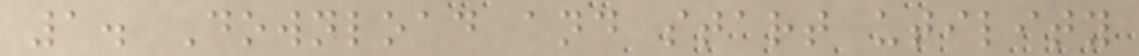1. Download and start utility
